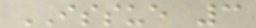ISSUE 3
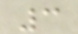3
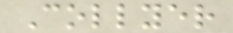Collyer
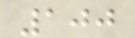100
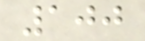100
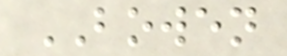BOWEN
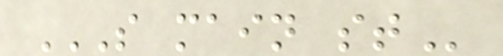S MAIN ST
